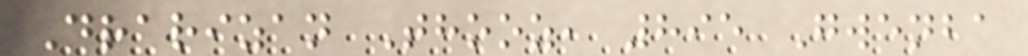Drarizan Thooz, 895 Gwenba
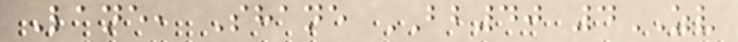Lane, Shane BB40 4ZV
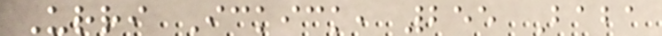Urri Ickick, 255 Baba
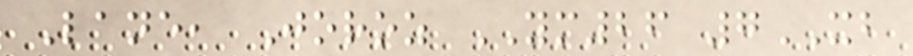Lane, Joroz YM26 7XB
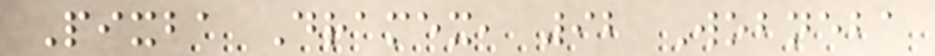Pixba Dramex, 92 Wobneba
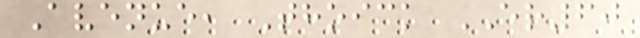Avenue, Thoick ER60
